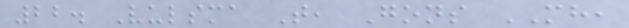22. Vulsma T, Gons MH,
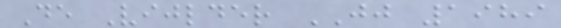De Vijlder JJ 1989
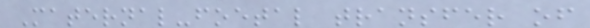Maternal-foetal transfer of
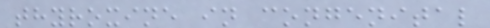thyroxine in congenital
